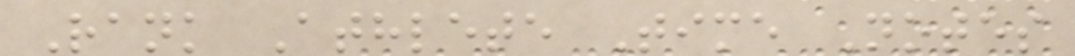Rank Athlete Time Notes
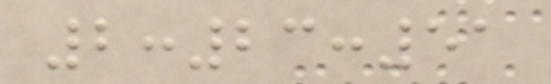2:23:51
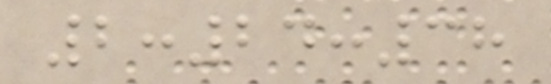2:24:38
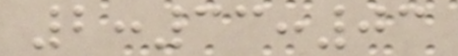2:33:03
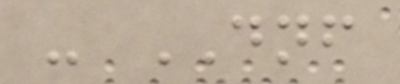- DNF
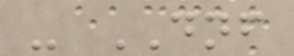- DNF
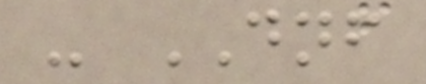- DNF
